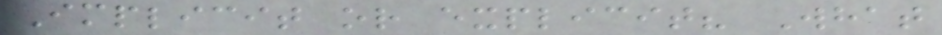Implicit or explicit? What
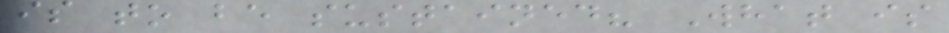is to be sustained? What is
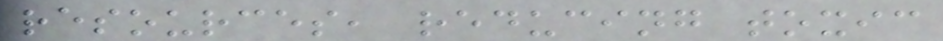resources, reducing toxic
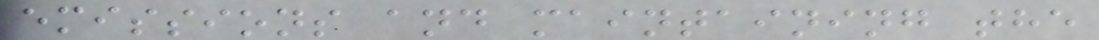emissions and maintaining the
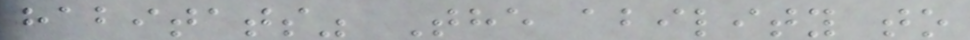habitats" The ability to
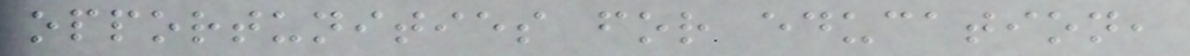opportunities for education,
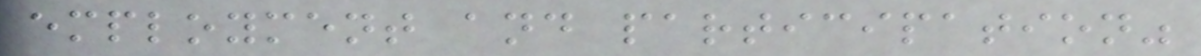employment and participation"
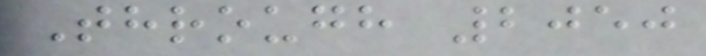Through 2050
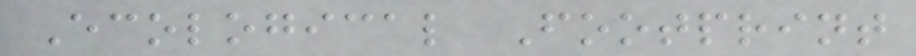Ecological Footprint
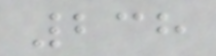238
